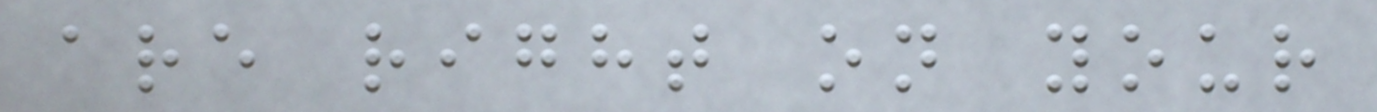are right on your
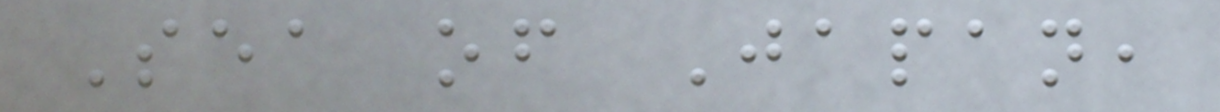Sea of Japan,
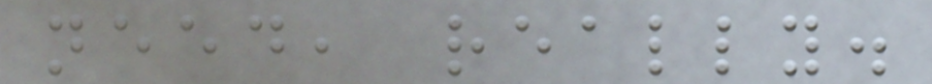need, really.
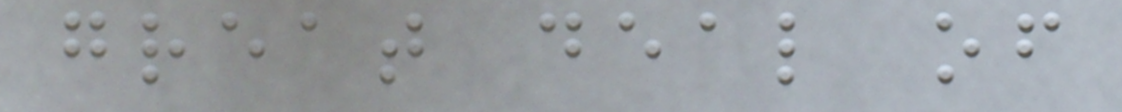great deal of
